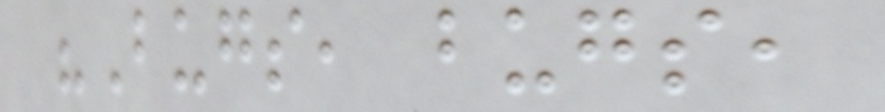"Bugs, bugs,
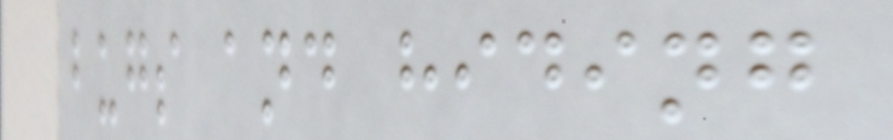bugs and hiding
